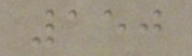150
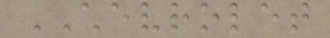CHEVROLET
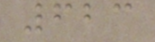623
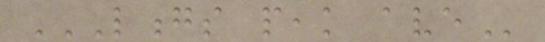LONGS PEAK AVE
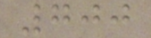700
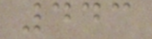443
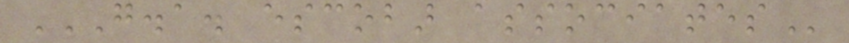G.A. ESCOBAR ASSOCIATES
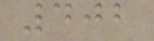402
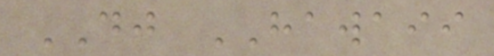DJ HAWAII
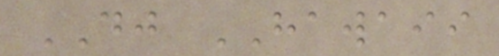DJ HAWAII
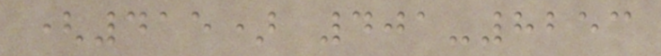(415) 401-8253
